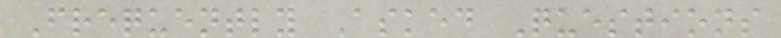Frequently Asked Questions
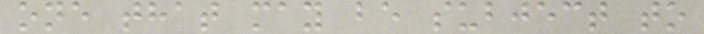one that may be subject to
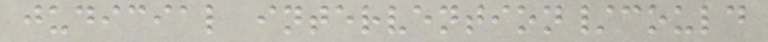judicial intervention/could
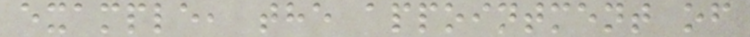example, the appointment of
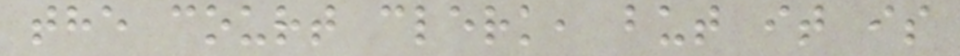the court clerk, but it is
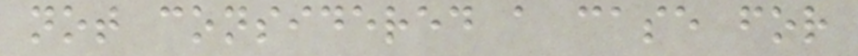not considered a case for
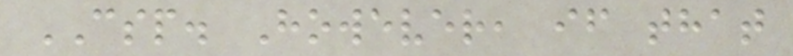CSP. However, if that
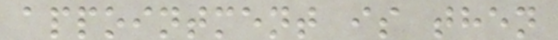appointment is then
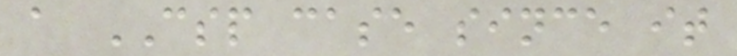a CSP case since it
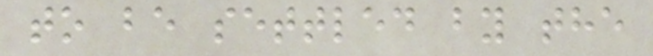to be settled by the
